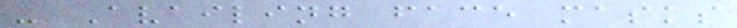- Availing face masks
